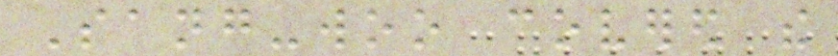Sang-woo covered the
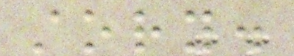story.
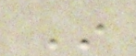In
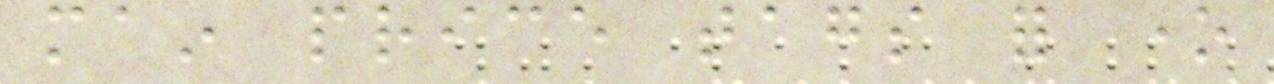main price tags for one
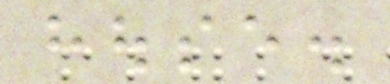house.
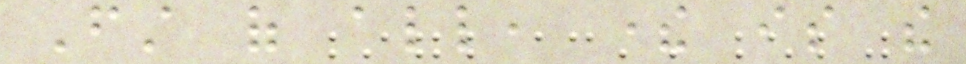First of all, there is the
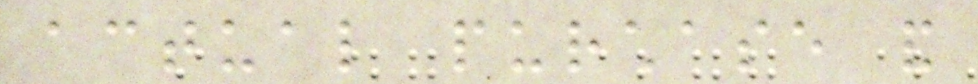actual purchase and
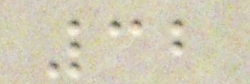32
